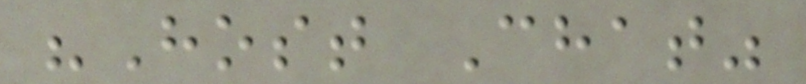"Host Chat"
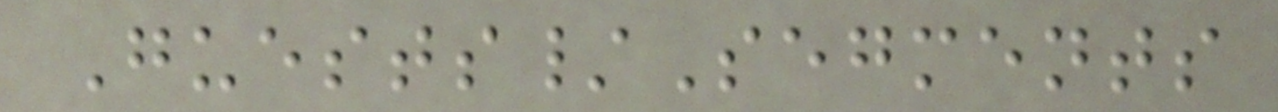Guests/Segments
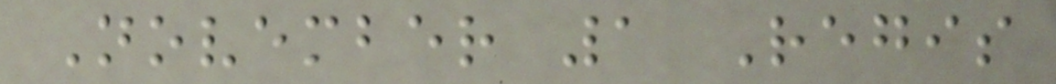November 1 Regis
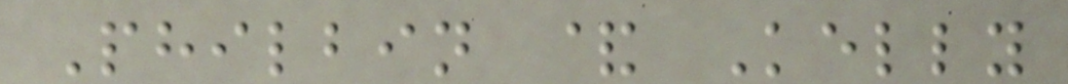Philbin & Kelly
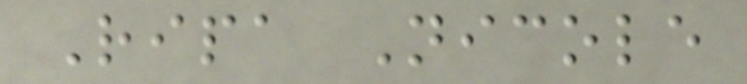Ripa Nicole
